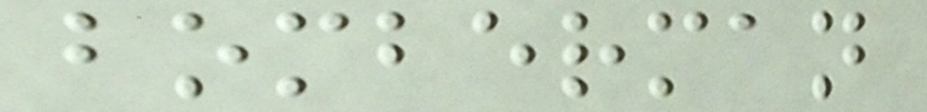bomberman
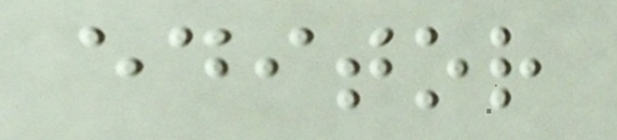editor
